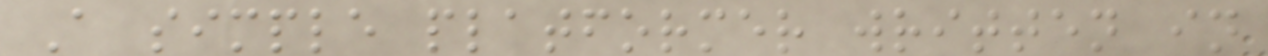A simple platformer written in
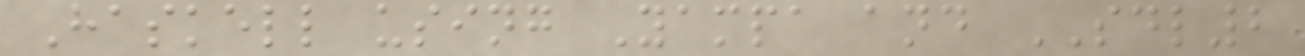Haskell using Yampa and SDL2
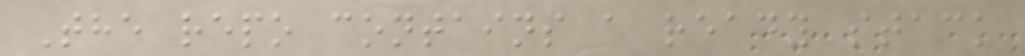The repo contains a ready stack
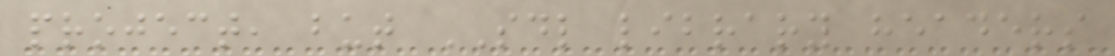project, but SDL library headers
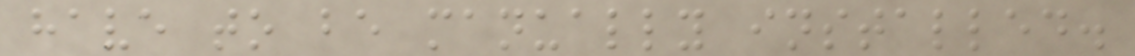have to be manually installed.
